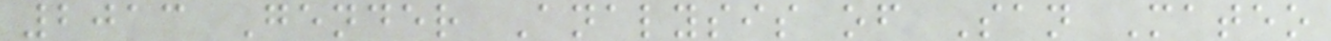2013 Gender Analysis of San Mateo
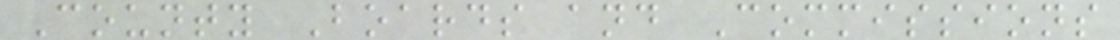County Boards and Commissions
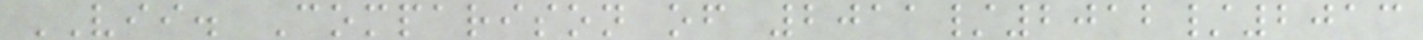VII. Comparison of 2011/2012/2013
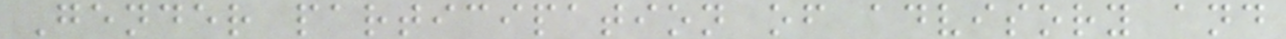Gender participation of advisory and
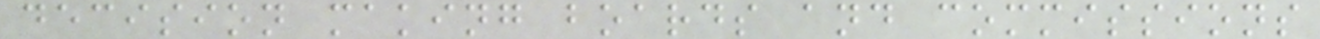decision making boards and commissions
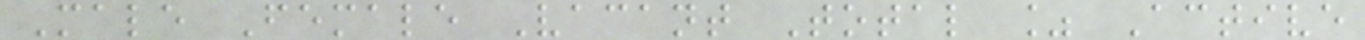Male Female Vacant Total % Active
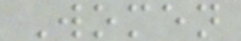Women
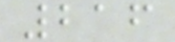216
